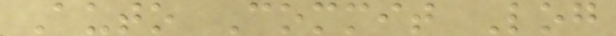Auto Commit Log
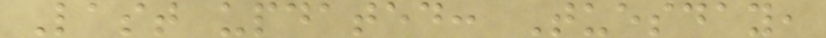Last updated: Tuesday,
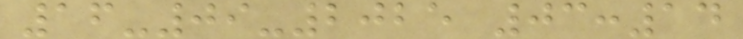16-09-2025 03:14
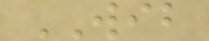WIB
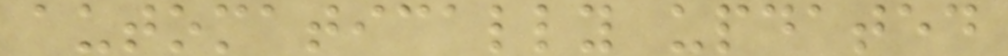automatically updated
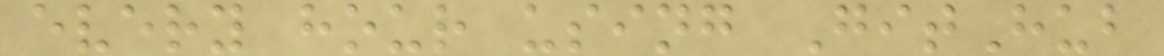every hour using GitHub
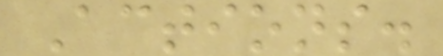Actions.
